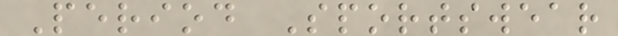Period Sportswear
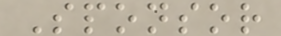Sponsor
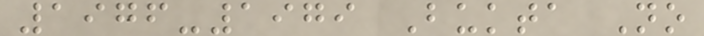1976-1979 Bukta No
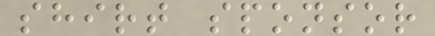shirt sponsor
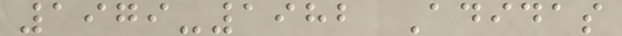1979-1982 Adidas
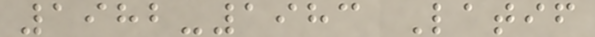1982-1983 Latif
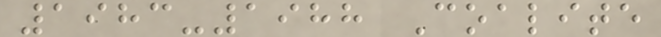1983-1988 Coalite
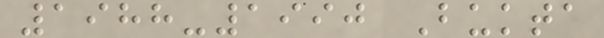1988-1990 Bukta
